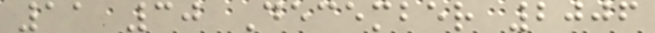11 30 December 2006
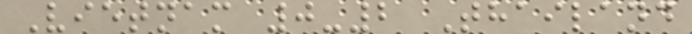Vietnam 0-2 Thailand
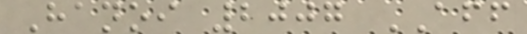Hanoi 2007 AFF
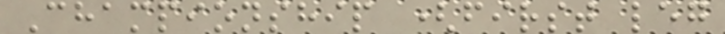Championship (first leg
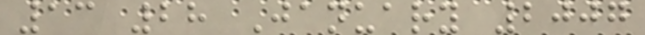13 28 January 2007
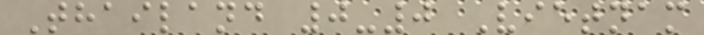Thailand 0-0 Vietnam
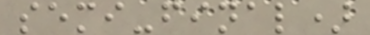semi-final)
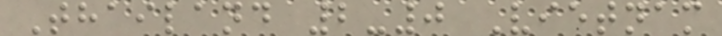Thailand 2-0 Vietnam
